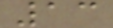13
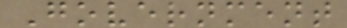Government
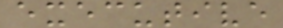executive
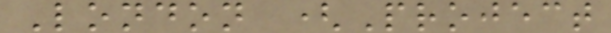London (Project
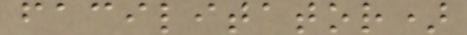facilitator)
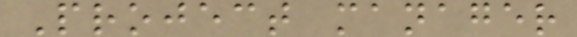Project manager
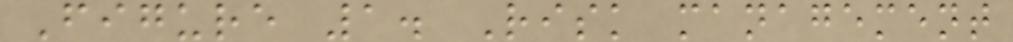Figure 1. Risk management
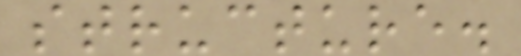structure.
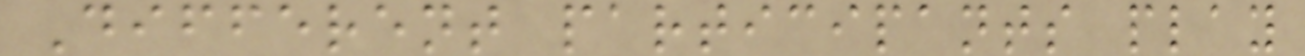Different participants play
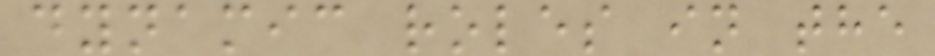dynamic roles in the
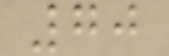70
